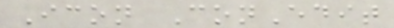Icon ConEdit
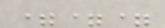===
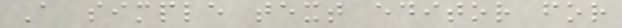A simple text editor for
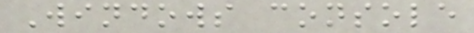Windows console
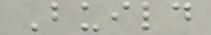Build
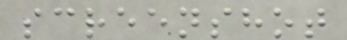screenshot
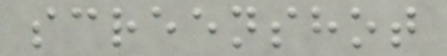screenshot
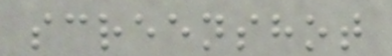screenshot
